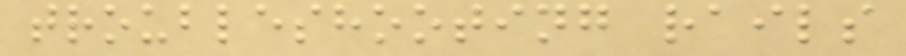troubleshooting rails
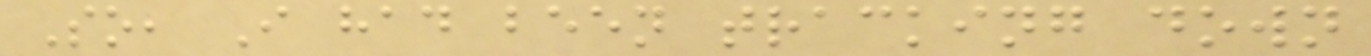So, I had been tracking down
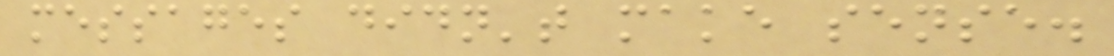messages didn't make sense.
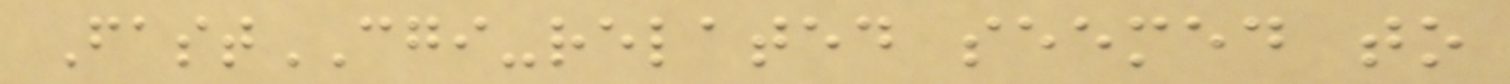FastCGI-related seemed to
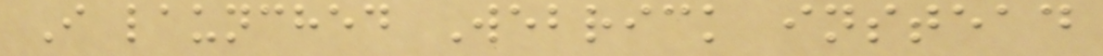I launched Webrick instead
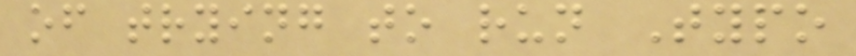of trying to run Typo
